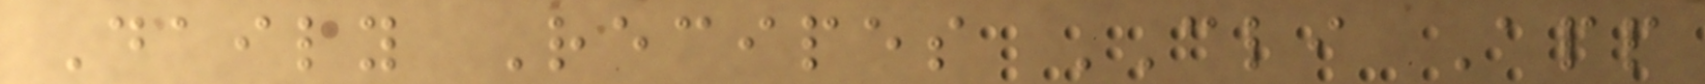Daily Recipes CLI App
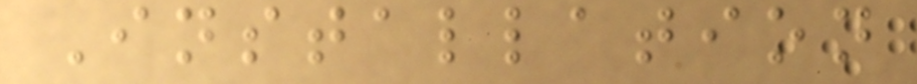Installation
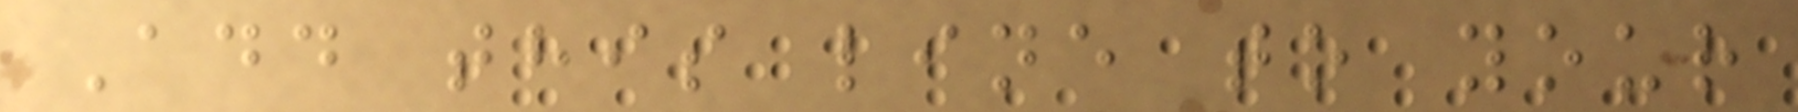Add this line to your
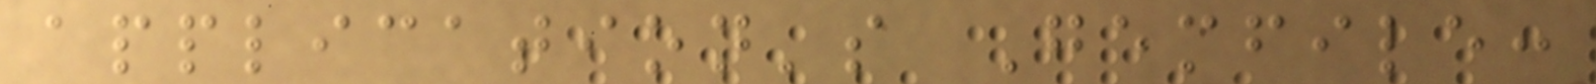application's Gemfile:
